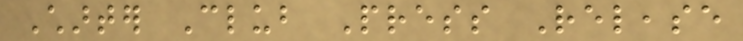Charter Club Press Release
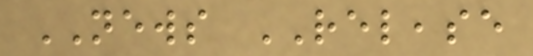NEWS RELEASE
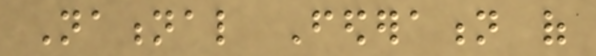National Federation of
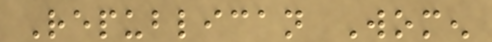Republican Women
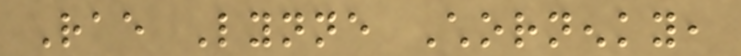Rae Lynne Chornenky,
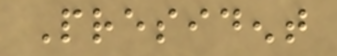President
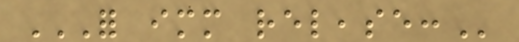FOR IMMEDIATE RELEASE:
